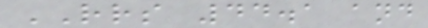RRS 44.1 and
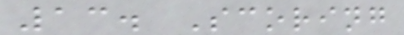13. Scoring
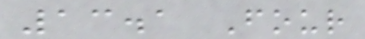13.1 Four
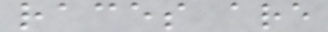races are
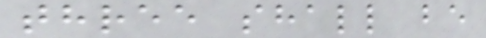three shall be
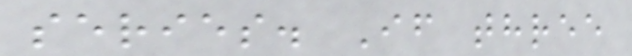series. If three
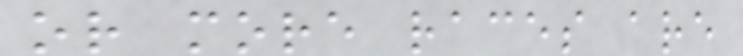or more races are
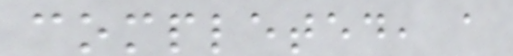completed, a
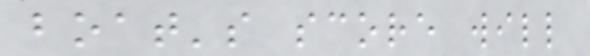boat's score will
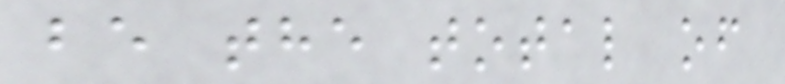be the total of
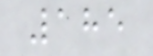185
